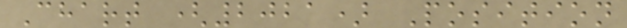Chart (2021) Position
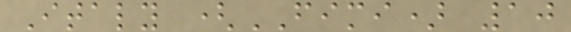Italy (FIMI) 10
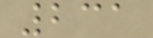231
